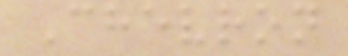Chevron
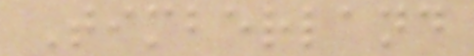Timberland
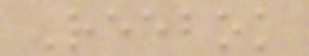Reebok
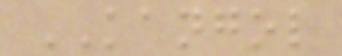KANGOL
